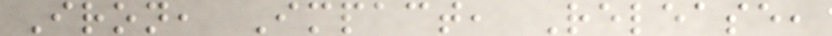Iron, Impact, Release,
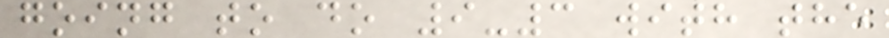going to do 9-3 with the
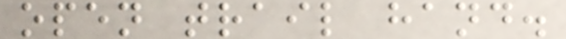open trail hand.
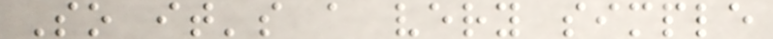So it's a very simple
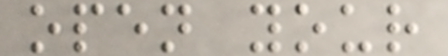open your
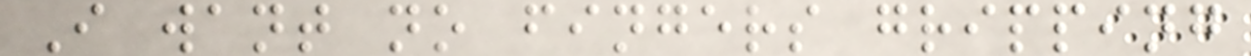I want no fingers gripping
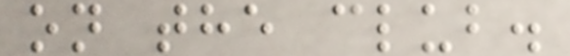on the club.
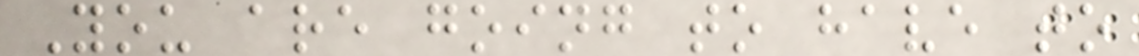You are going to have to
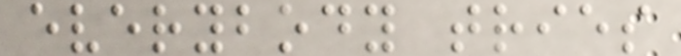everybody tries
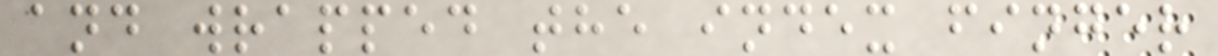and wrapped the index finger
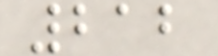212
